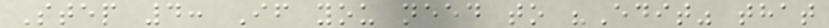Step 4: If you need to "Edit" that
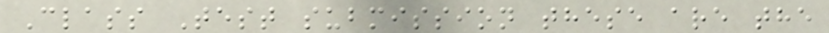Class Test submission these are the
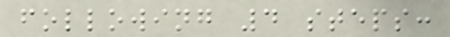following 4 steps:
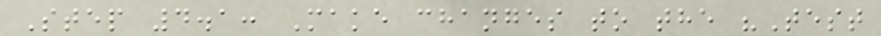Step 4.1: Make changes to the "Test
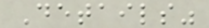Details"
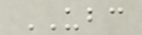UBC
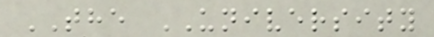THE UNIVERSITY
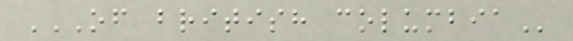OF BRITISH COLUMBIA
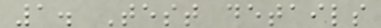1. Test details
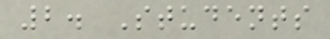2. Students
